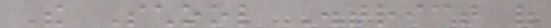The School District of
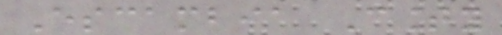Escambia County
